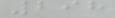298
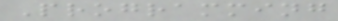Programming
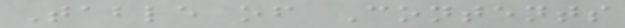Table of Contents
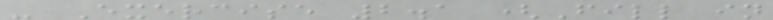- Exercise 2.1 (Fill in
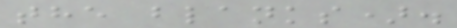the blanks).
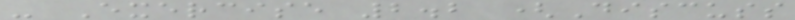- Exercise 2.2 (Discuss
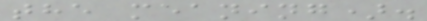the meaning).
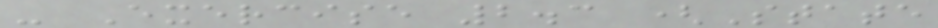- Exercise 2.3 (State
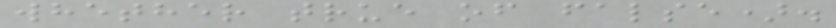whether true of false).
